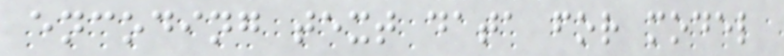encoding text data for model
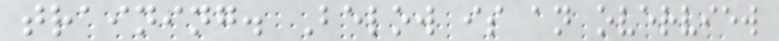training. Below is an overview
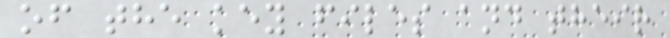of the key files and their
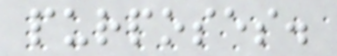purposes.
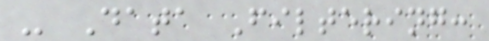- Data Filtering:
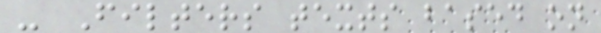- Filters texts based on
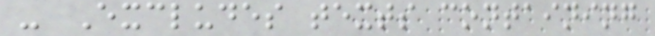- Excludes texts containing
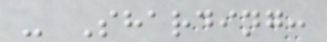- Sharding:
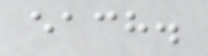each.
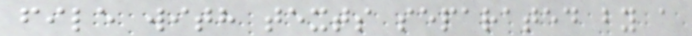file with texts separated by a
